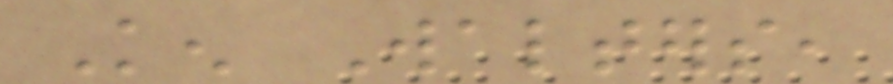Ken Walters,
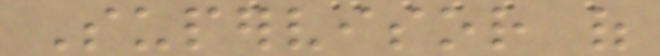Supervisor of
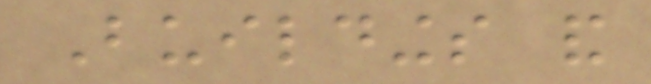Buildings and
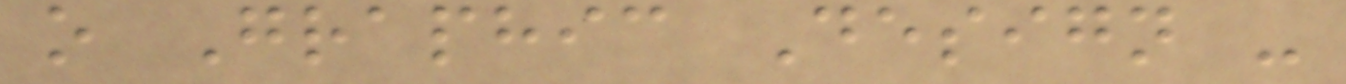o Graphic Design -
